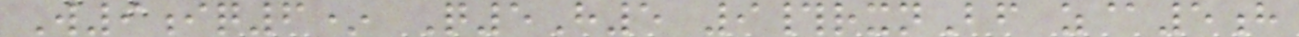W9iq6* Q5H5 9#rxnBf z@5h
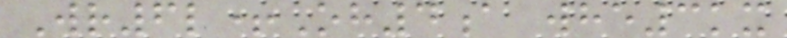Wr6l+Oh4a whe3kx
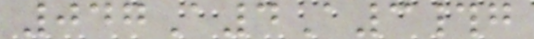047A4A3#g
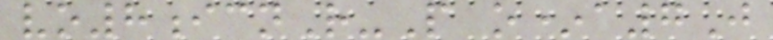vo8icnR-P o*a7J
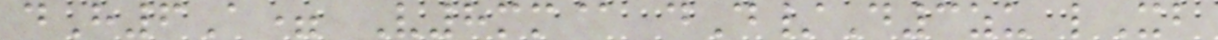dH6A= V8mm@ dD/D3zu lXb
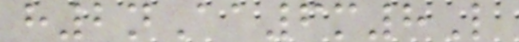h2nAa6m8L
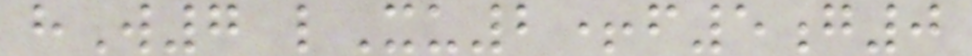hW7 lXu2+f5g0
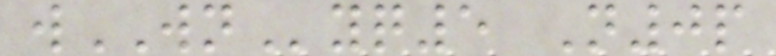wWNyq5 N0p
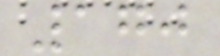170
